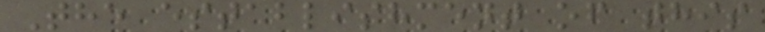The establishment of this
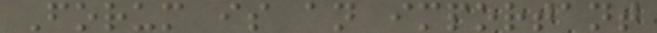Forum is an important
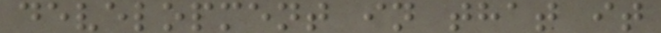development in that it
